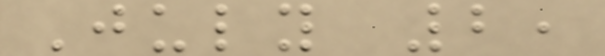July 2,
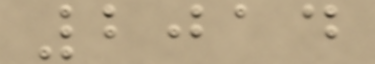2014
